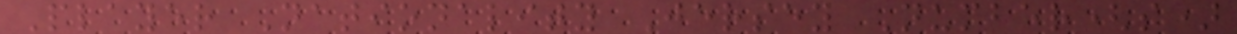Player Nationality Jersey Number(s)
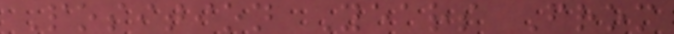Position Years From
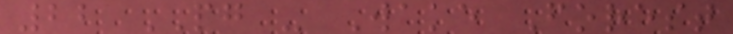22 PG - Wake Forest
